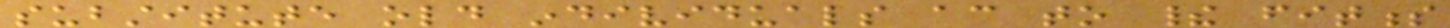substitute old individuals according to their fitness
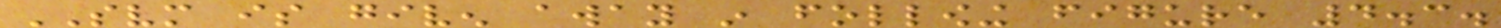SVM is given away in following figure 4.3.
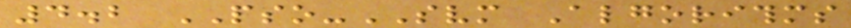4.2 PSO-SVM Algorithms
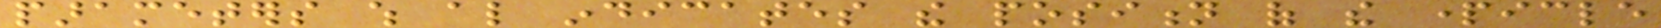parameters which also indicates the position of the particle
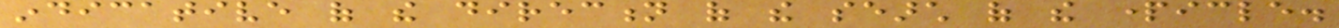indicative of the direction of the search of the particle.
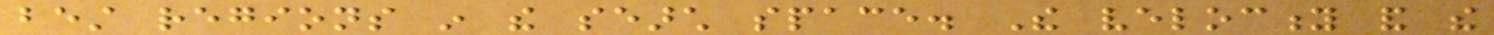best regions in the search space. The velocity and the
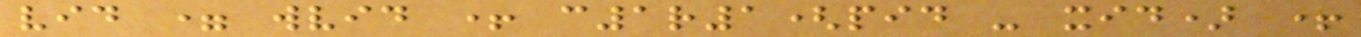vid = wvid + c1r1(pid - xid) +
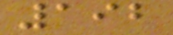192
